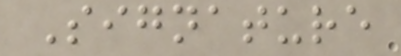Signature
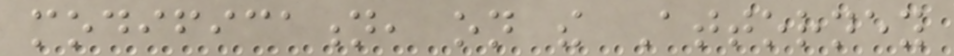modification, on the Attorney
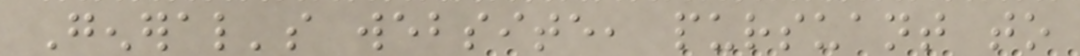General's website, pursuant to
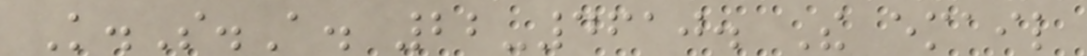K.S.A. 22-4610. The email
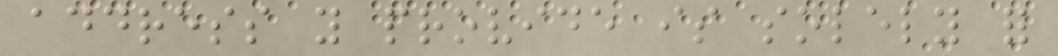address you provide is solely for
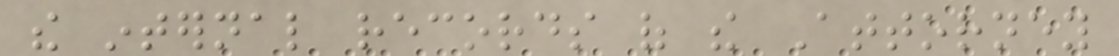the internal records of the Attorney
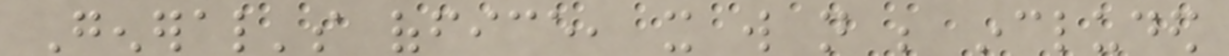General's office, it will not be included
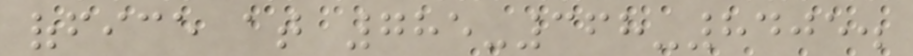office at 785-368-8405.
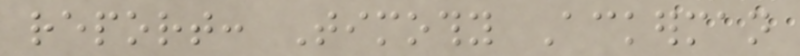report: Timothy Ackerman
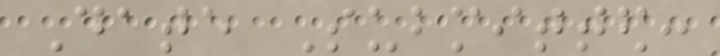Date Submitted:
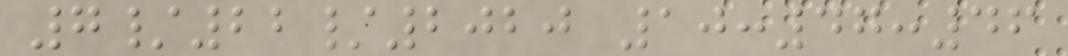7/22/2020 10:47:46
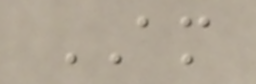AM
